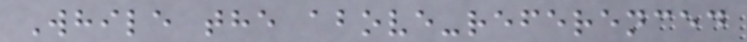While the above-referenced
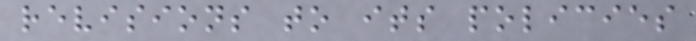revisions to its policies
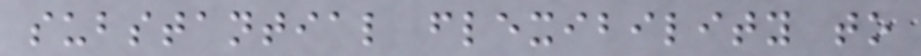substantial flexibility to
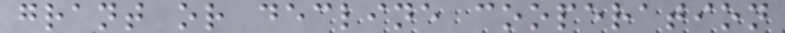grant or decline cooperation
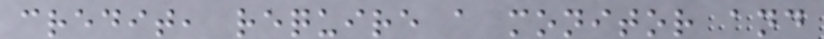credit, require a monitor and
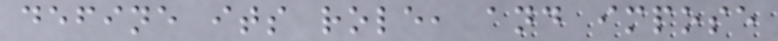define its role, and impose
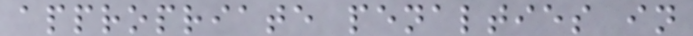appropriate penalties in
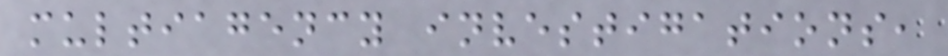multiagency investigations,
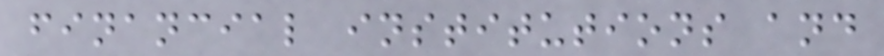financial institutions and
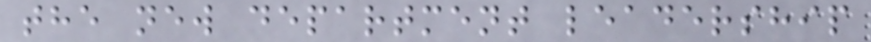the new department leadership
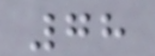78
